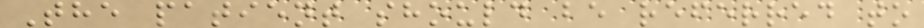The patient should be referred to
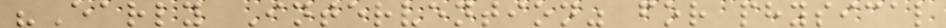"Early Intervention" for physical
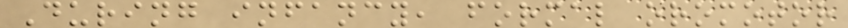During infancy, formal oromotor
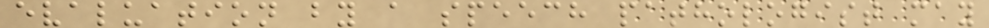evaluation by a speech pathologist may
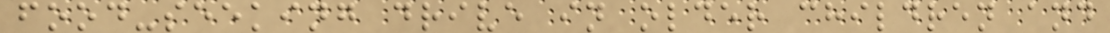food-seeking drive in older children and
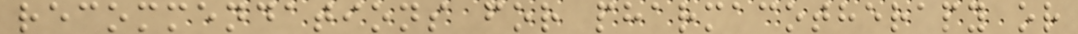recommendations for pharmacotherapy or
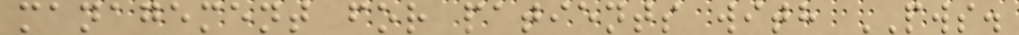management for patients with PWS.
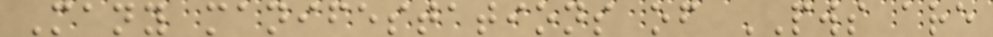Many manifestations of PWS are
